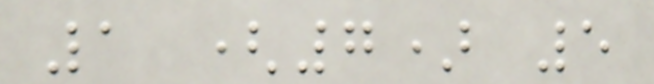1 (7) 5
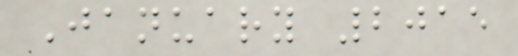January 2015
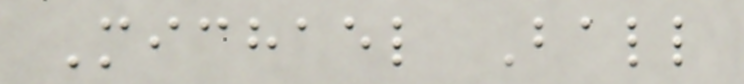Michael Ball
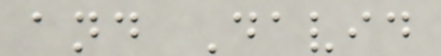and David
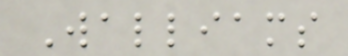Walliams
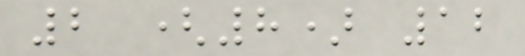2 (8) 12
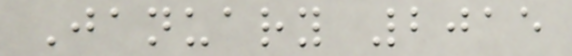January 2015
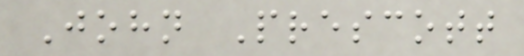John Prescott
